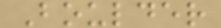Boulder
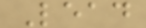Lead
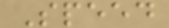Speed
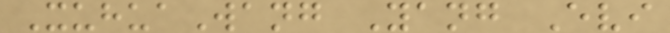XuhuaWang Yang Evi
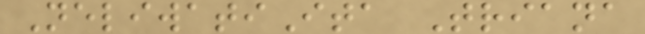NeliwatiIta Triana
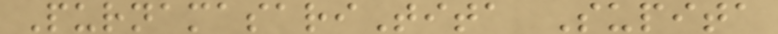PurnamasariTita Supita
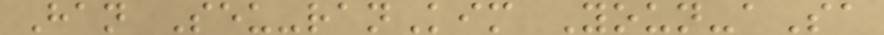Han Seu-ranKim Youn-aSa
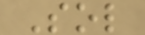Sol
